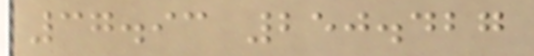37.93 250.427
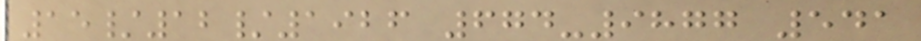15/12/1926 674-9877 541
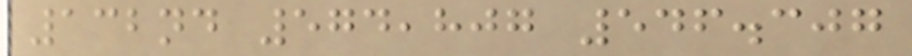132nd 574,807 546.307
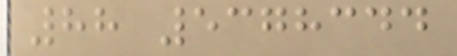88 5378344
